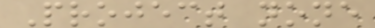Project none
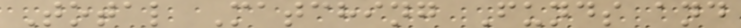Total Matching Funds and
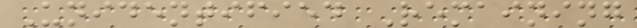Unidentified Remaining
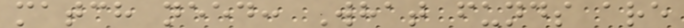match need: What funds are
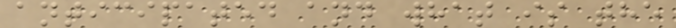anticipated and what is the
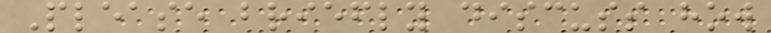Please briefly discuss how
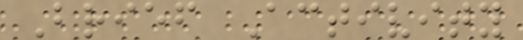Brief Activity
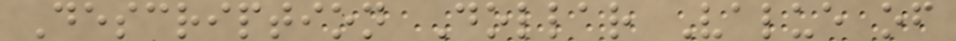Description Dollar Value of
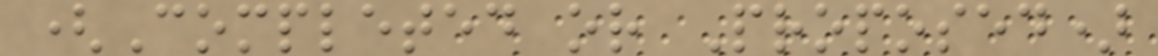(Completed or Proposed)
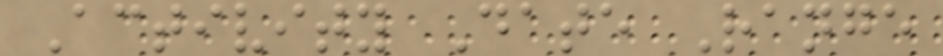Activity Date Range
